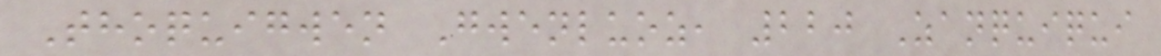Thoquigwen Gwenluoz, 220 Zanquiqui
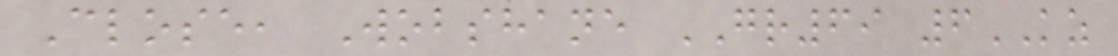Close, Wobshane GR69 6KZ
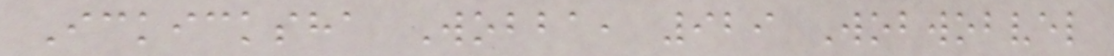Ickicksha Wobba, 929 Wobwobvel
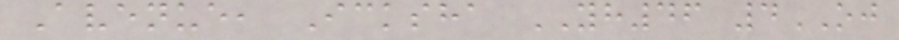Avenue, Icksha YH46 4OJ
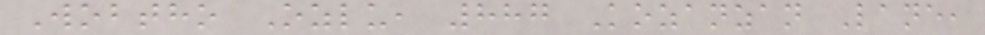Wobtho Ozlu, 887 Kozanzan Lane,
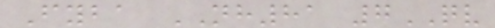Fyba NH81 7QV
